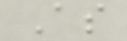As
